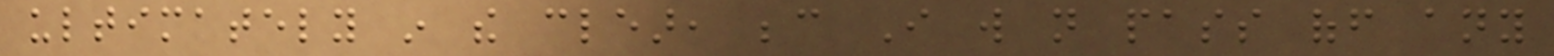ultimately in the clear, because I will not pass off any
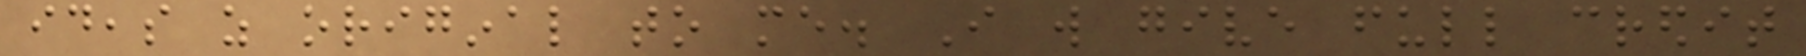ideas as original to me. I will give full credit
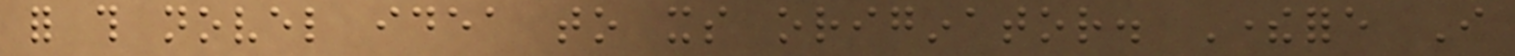for this novel idea to its originator. Therefore I
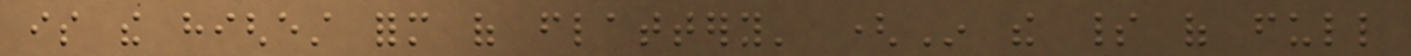is the highest form of flattery' (In the spirit of full
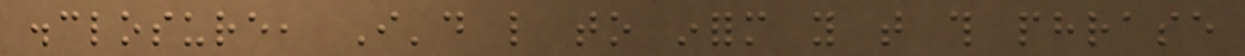disclosure, I'd like to inform you that this phrase
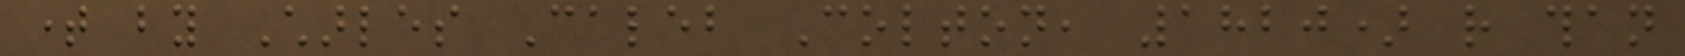time by Charles Caleb Colton, 1820) rather than
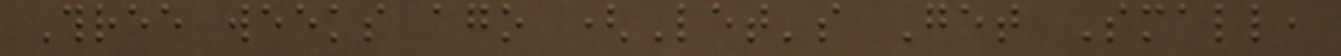Three weeks ago (Let's Get Small,
